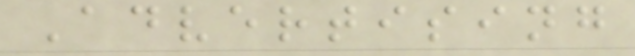Advertising
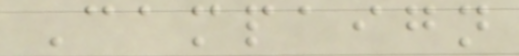Campaign
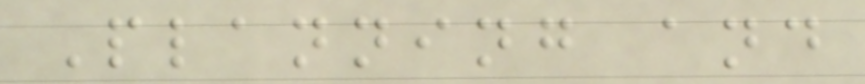Planning and
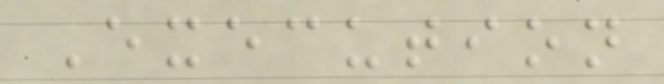Execution
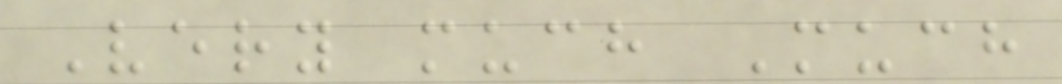Very much Much
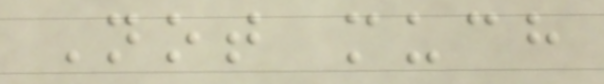Not much
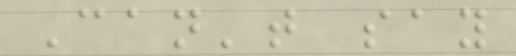Can't say
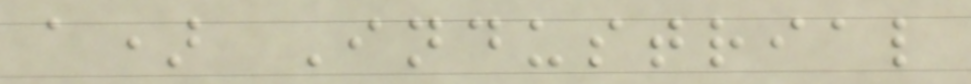a) Industrial
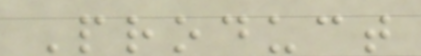Product
